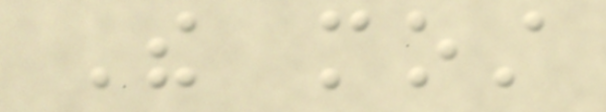The most
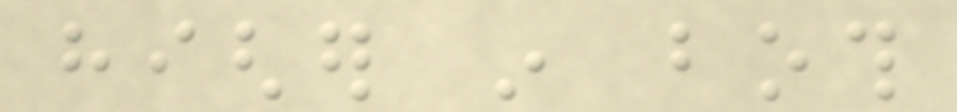higher in both
